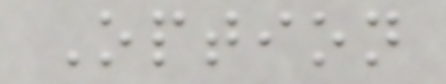Option
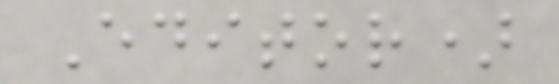Editor)
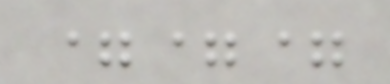===
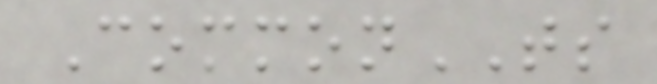CommonTS
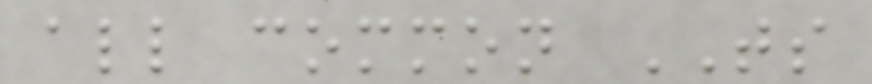all common TS
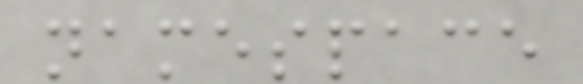namespace
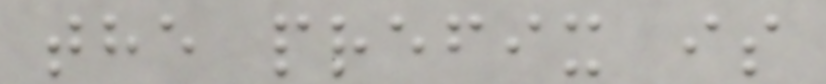the prefix is
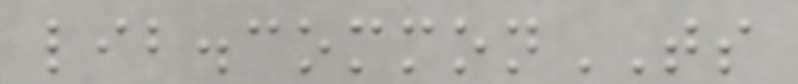lib.commonTS
